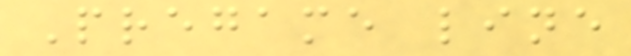Pregame line
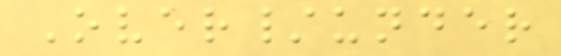Over/under
